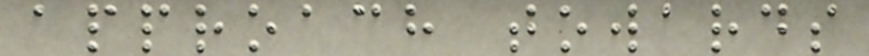approach towards
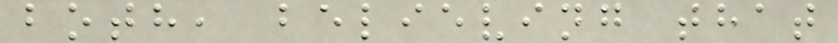both, believing that
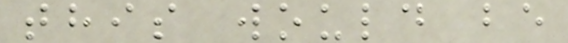this would be
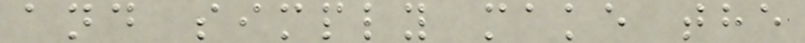and simply make the
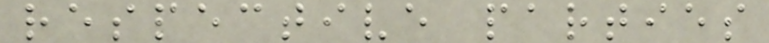respective parties
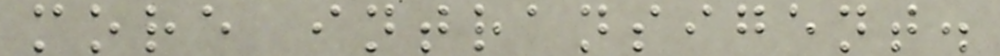more intransigent.
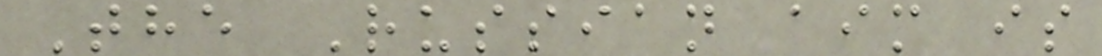The Russian aim is
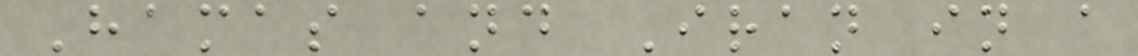Hamas and Iran in a
